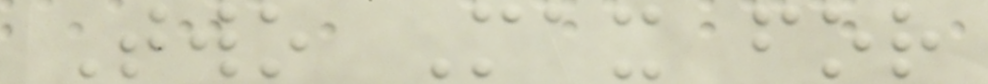Two Max for
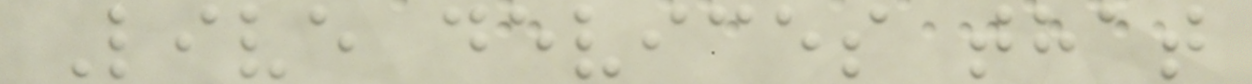Live devices that
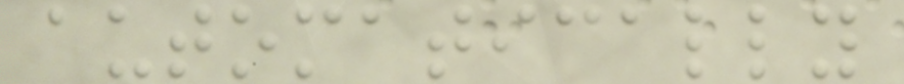automatically
